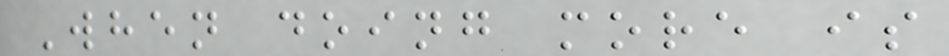When doing more is
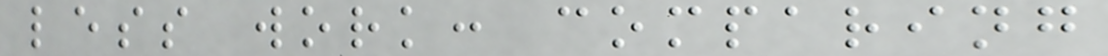less work: comparing
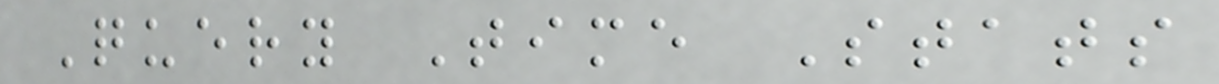Query Time Stats
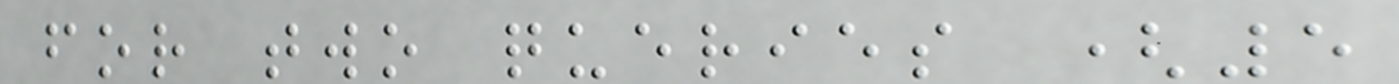for two queries (5
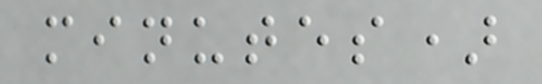minutes)
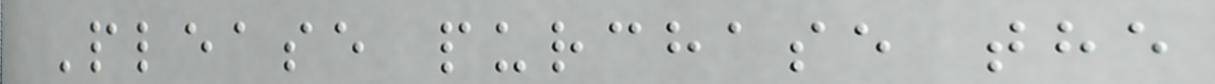Please purchase the
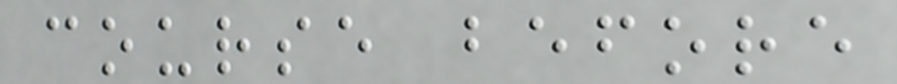course before
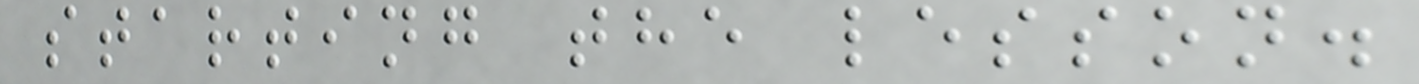starting the lesson.
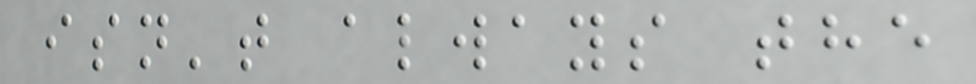isn't always the
